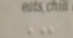U
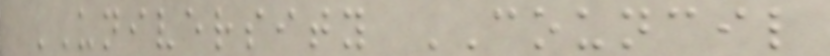UNIVERSITY COUNCIL
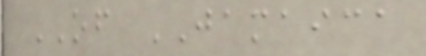OF JAMAICA
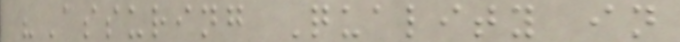"Assuring Quality in
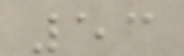53
